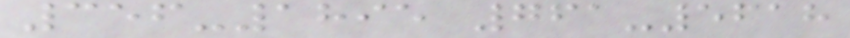356-1895 761-5618
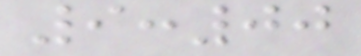9:00
